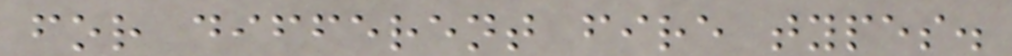for different fire types.
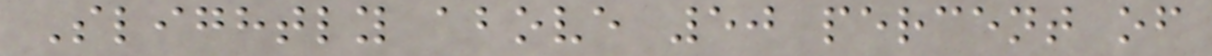Slightly above 50 percent of
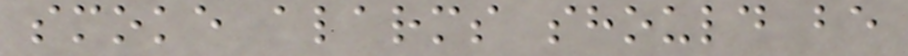smoke alarms should be
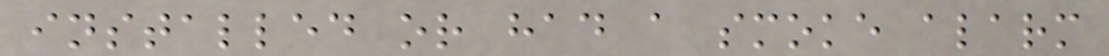installed or had a smoke alarm
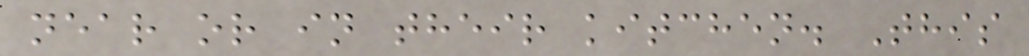near or in their kitchen. This
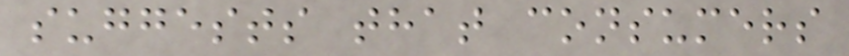suggests that consumers
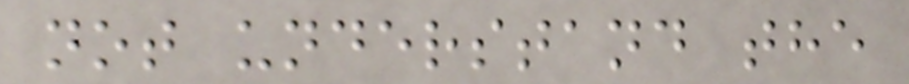not understand the
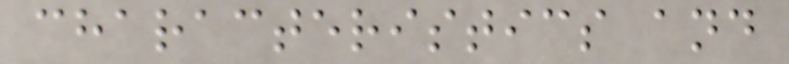characteristics and
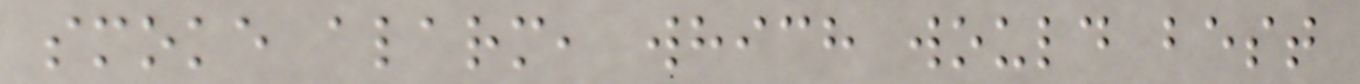smoke alarm, which would best
